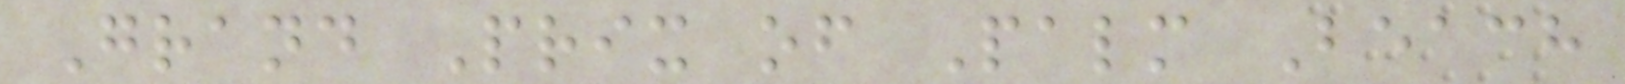Grand Prix of Palm Beach
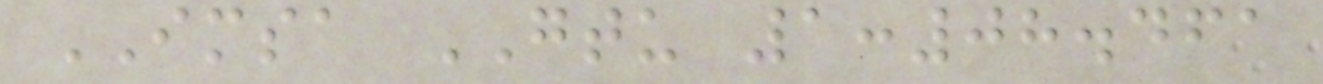IMSA GTU 1:08.461
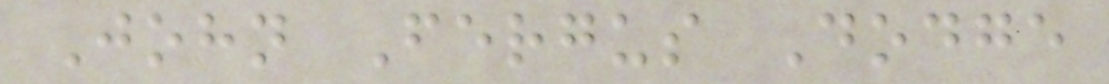John Fergus Dodge
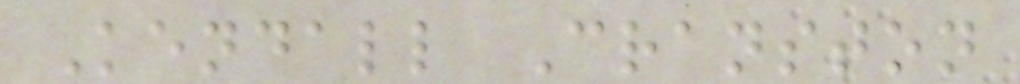Kendall Cranston
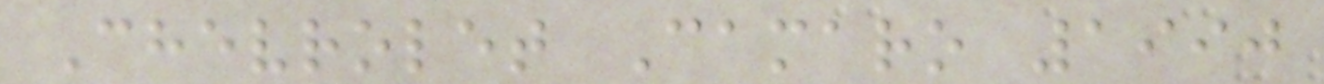Chevrolet Camaro 1990
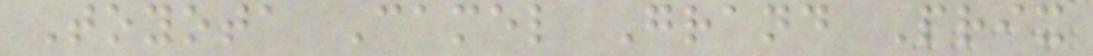Toyota Camel Grand Prix
